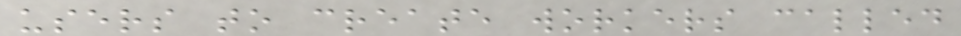users to create workers called
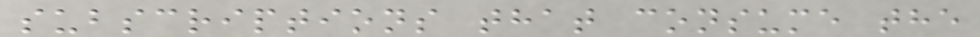subscriptions that consume the
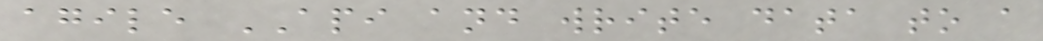agile API and write data to a
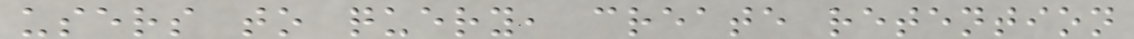users to query, create retention
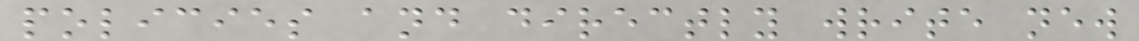policies and directly write new
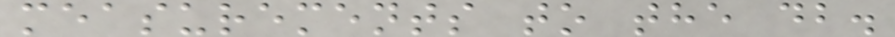measurements to the db.
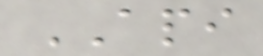API
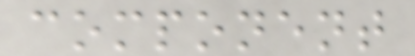component
